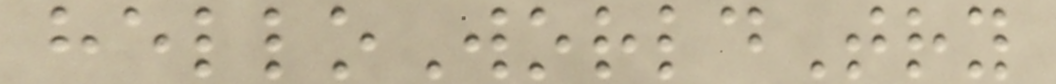helloWorldTry
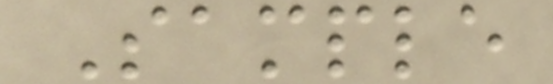Sample
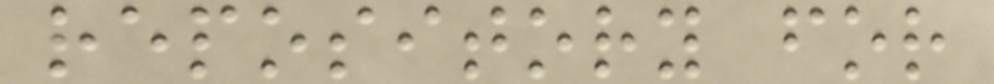repository for
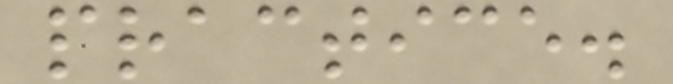practice.
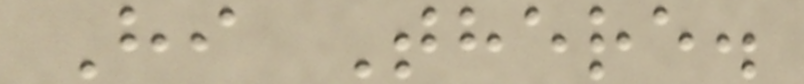Hi There.
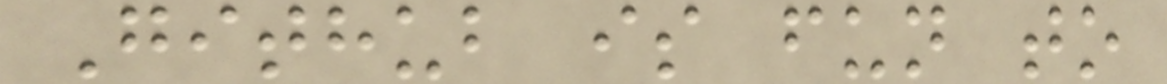Github is fun to
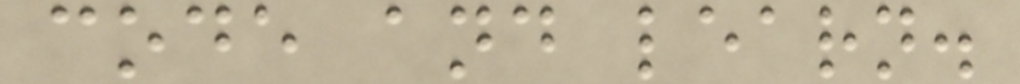code and learn.
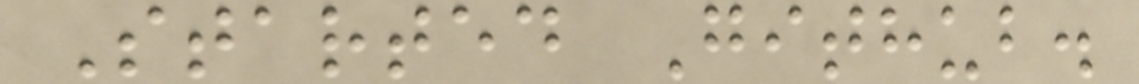Started Github.
